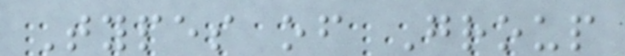Types of Group
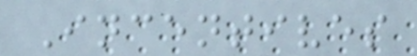Incentives
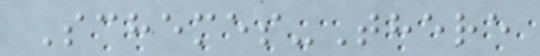Schemes-There
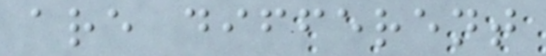are different
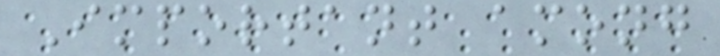Important among
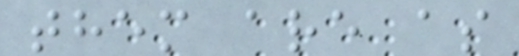them are as
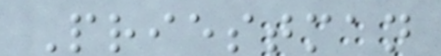Priestman
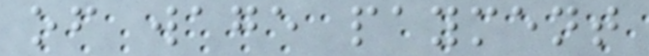of wage payment
